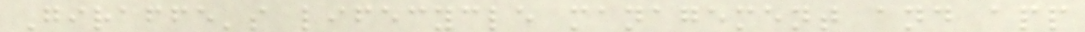Giraffe's lifecycle management and app
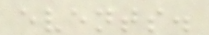events.
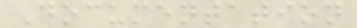Documentation
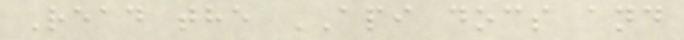Read the API docs and
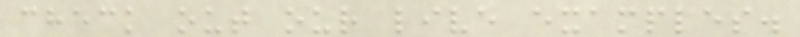check out our live examples.
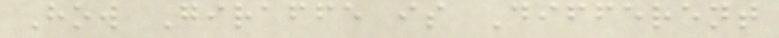How Giraffe is Different
